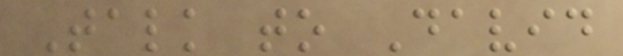Talk to David
